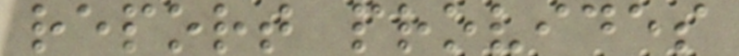report provides
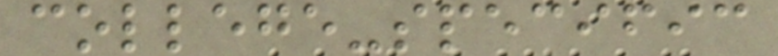college-specific
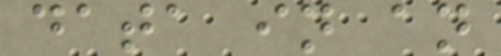data in an
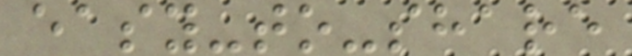easy-to-share
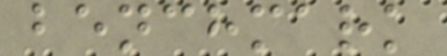benchmark
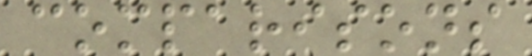comparisons
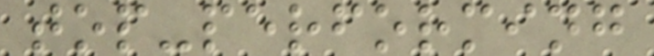top-performing
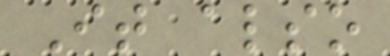It also
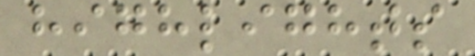highlights
